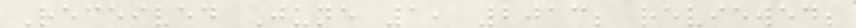Received June 1, 2013; reviewed;
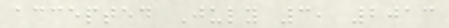accepted July 3, 2013
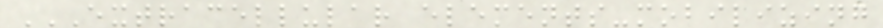EXTRACELLULAR ELEMENTS-MOBILIZING
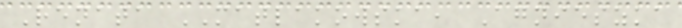Renata MATLAKOWSKA, Agnieszka
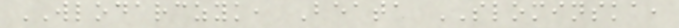WLODARCZYK, Beata SLOMINSKA,
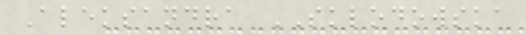Aleksandra SKLODOWSKA
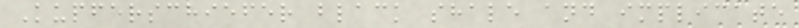Kupferschiefer black shale and implicate
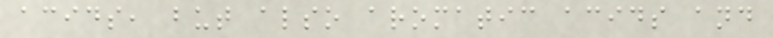acids, but also aromatic acids and
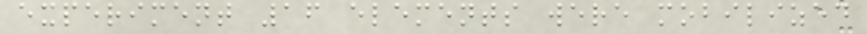experiment 16 elements were mobilized
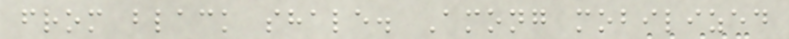from black shale. Among mobilized
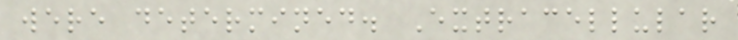were determined. Extracellular
